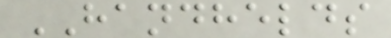HANDHELDS
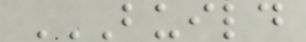BUILD
